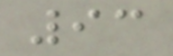93
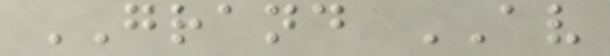GRAND AV
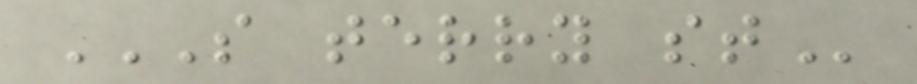S TERRY ST
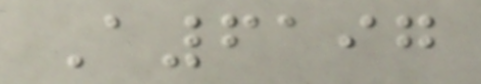A6197
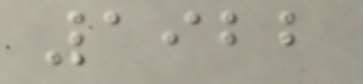1922
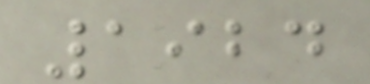1924
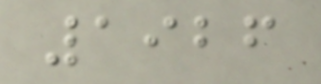1926
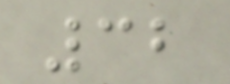32
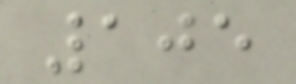105
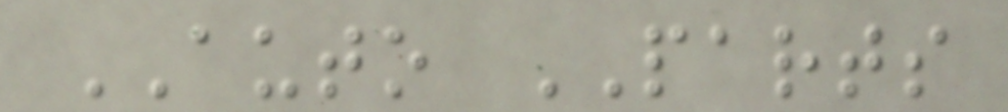AUTO PARTS
